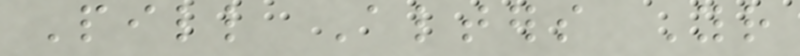Pill Alters Your
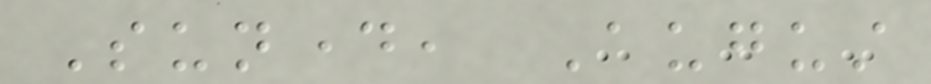Sunday, August
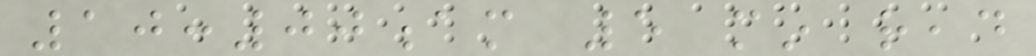10:00am 5 min read
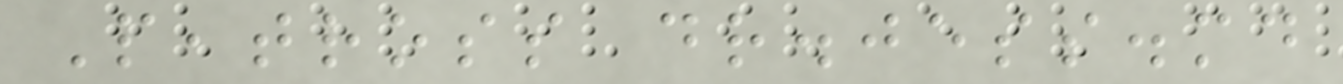Peatross dr.jess.md
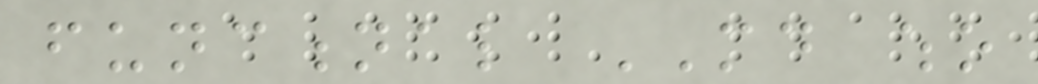functional MD who
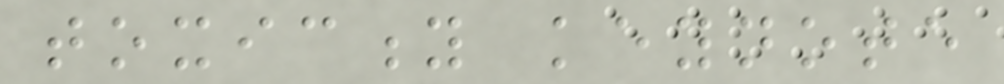toxicity keynote
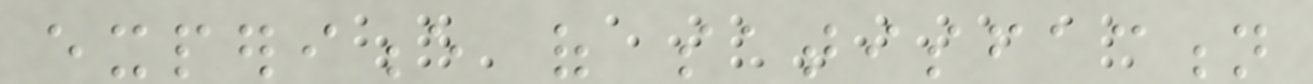experience of satisfaction
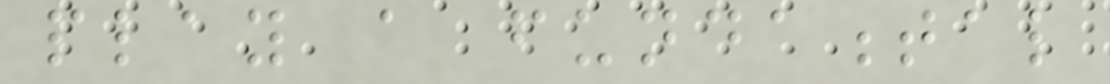play a fundamental
